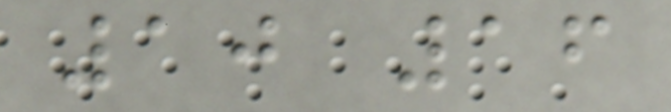10 16
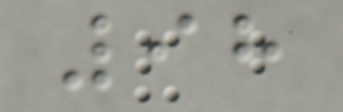98
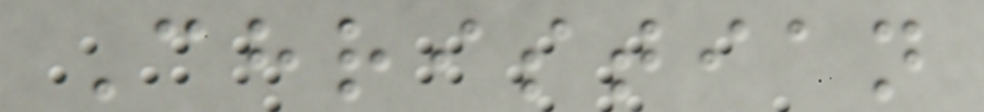Christian
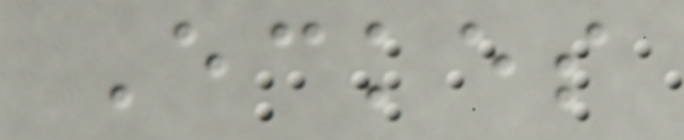Eckes
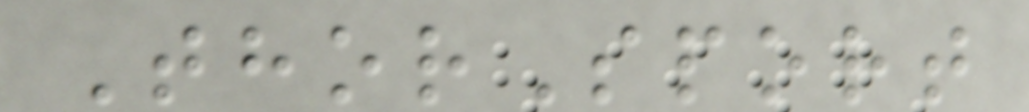ThorSport
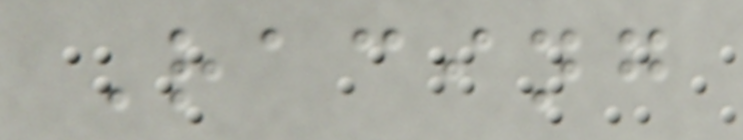Racing
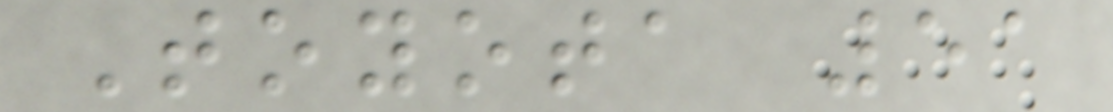Toyota 51
